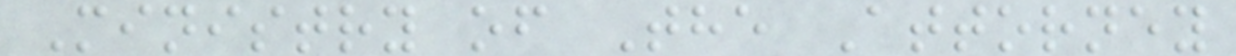Ministry of The Attorney
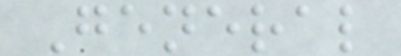General
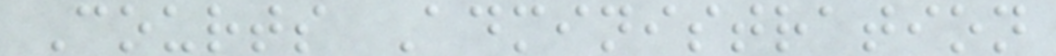Courts Administration
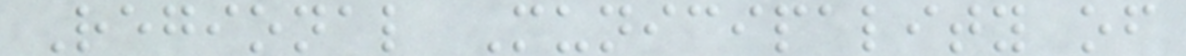Regional Municipality of
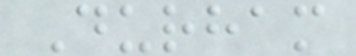Durham
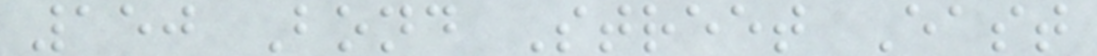150 Bond Street East
